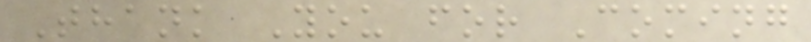Thank You for Coming
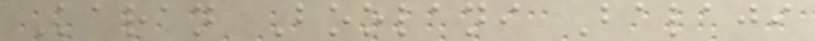Karan Boolani Balaji
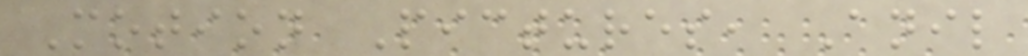Motion Pictures, Anil
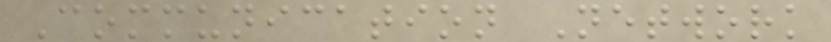Communication Network
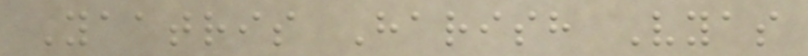Yaatris Harish Vyas
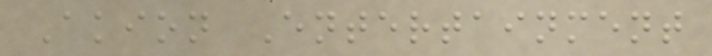Akion Entertainment
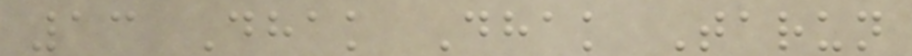13 Dhak Dhak Tarun
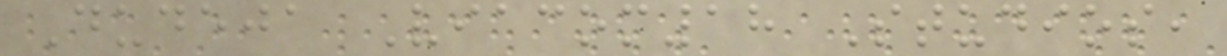Dudeja Viacom18 Studios,
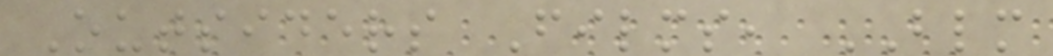Outsiders Films, BLM
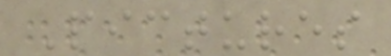Pictures
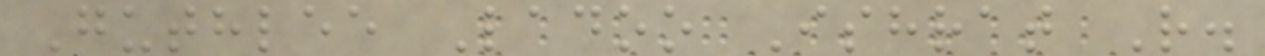Guthlee Ladoo Ishrat R.
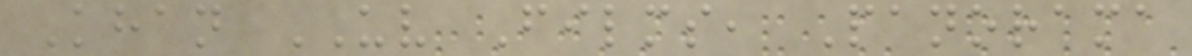Khan UV Films, Panorama
